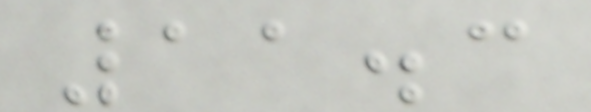11.3
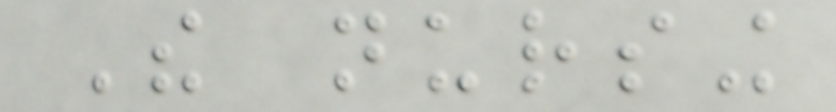The nursing
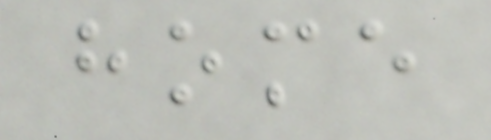home
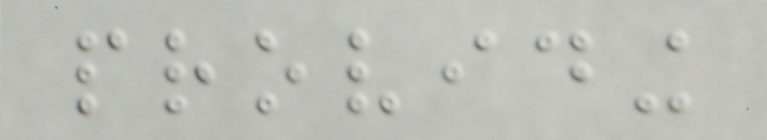providing
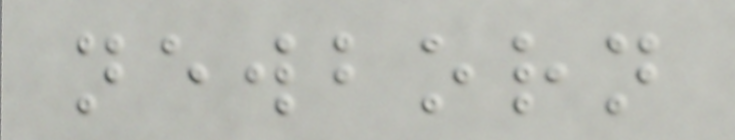newborn
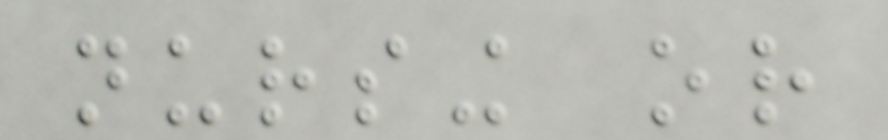nursing or
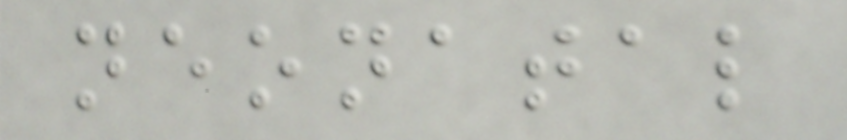neonatal
